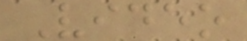Video
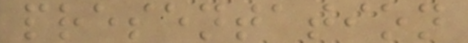presentation
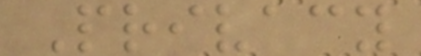Privacy
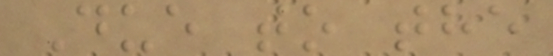Due to the
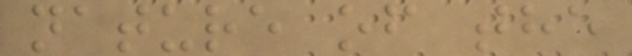nature of the
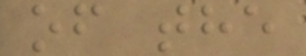of the
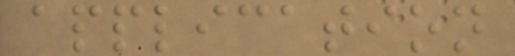application
